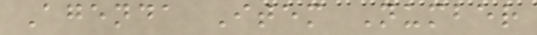Agenda Item Number
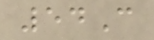54C
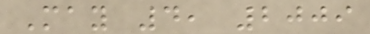May 4, 2009
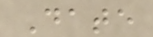Date
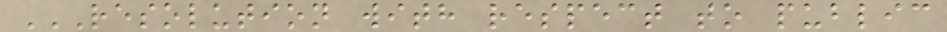RESOLUTION WITH RESPECT TO PUBLIC
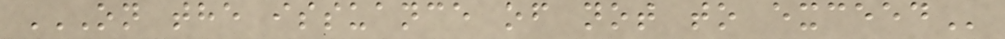ON THE ISSUANCE OF NOT TO EXCEED
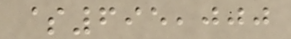$695,000
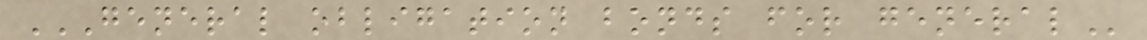GENERAL OBLIGATION BONDS FOR GENERAL
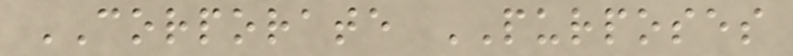CORPORATE PURPOSES
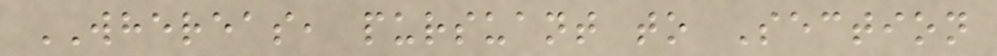WHEREAS, pursuant to Section
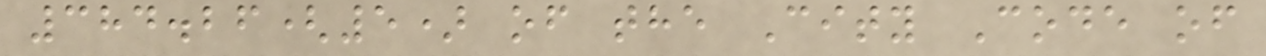384.26(5) of the City Code of
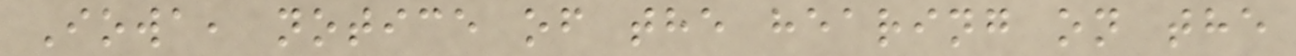Iowa, notice of the hearing on the
